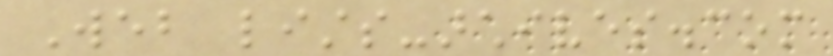Web lists-archives.com
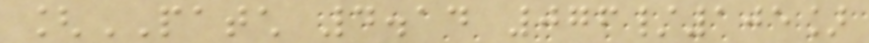[PATCH 4.14 076/105]
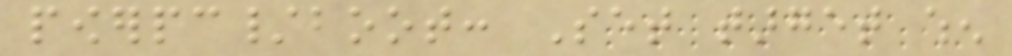powerpc/boot: Set target when
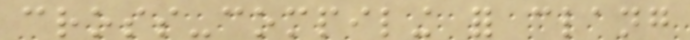cross-compiling for clang
